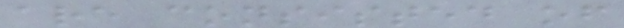are consisted of
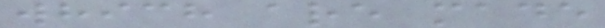which are made
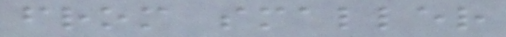from smaller
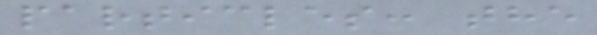particles: the
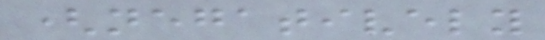(negatively
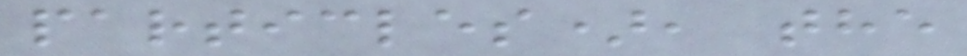particles), the
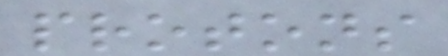protons
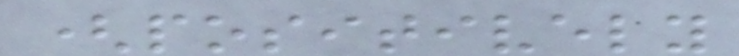(positively
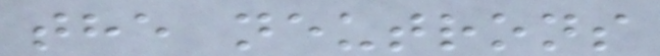the neutrons
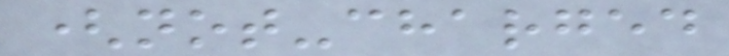(not-charged
